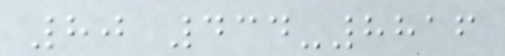80 434-8816
